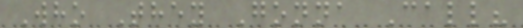Who They Gonna Call?
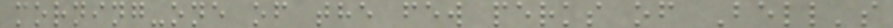morning-one of the few perks of Bell's
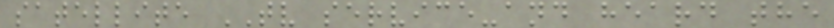satellite TV service-and heard the
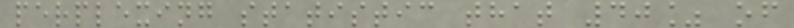perplexing statistic that 40% of
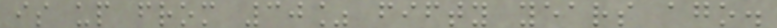is up from 30% fifty years ago.
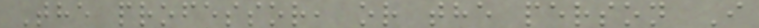The professor, or the person I
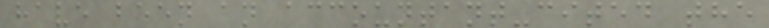have been an accountant-cited the
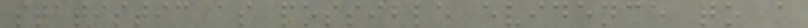statistic as possible evidence to a
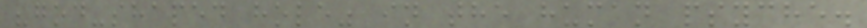"god-shaped hole" in the human psyche.
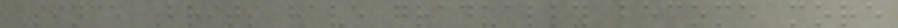Since Brits have gradually become more
